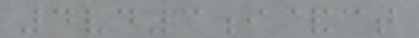4vd3i&ct
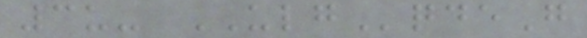3u- ULGqdeG
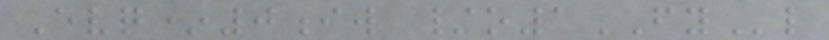Evq*0iw /o1FYl
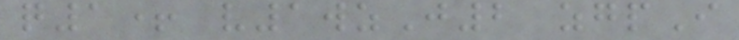q1+ v1wzJ2 zgpI
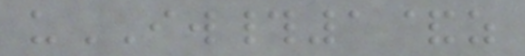uIW#1&z
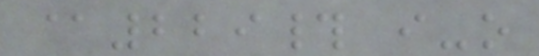@229# i-o
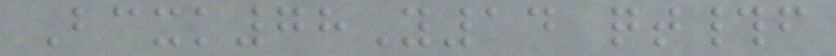Bcxk78Y14 qt#f
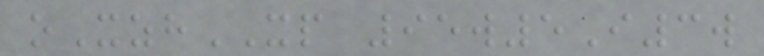oXzhXP 95w5I3w
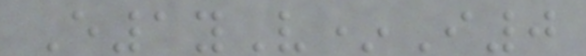E1yV*I0
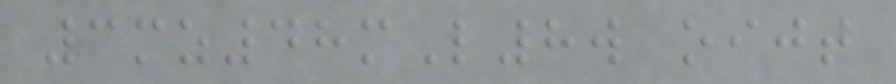3mz48mL8w oijt
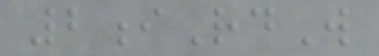2iRdW
